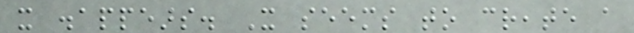it disappears. It seems to create a
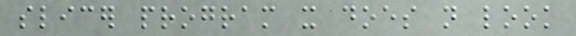slicer program it does not look
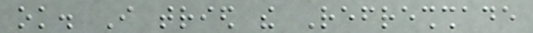ok. I tried the Refreshshade
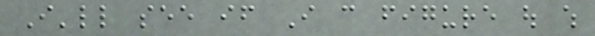I'll see if I can figure out which
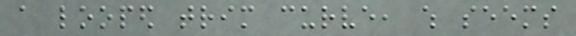a looped trim curve, which seems
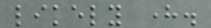likely here.
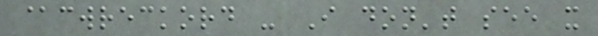@cwreckord - I don't see it
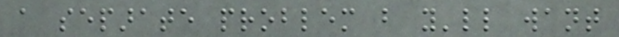a separate problem but you'll want
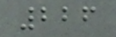226
